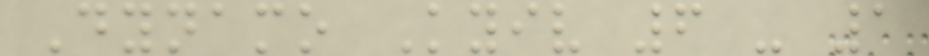Dynamo Kyiv 6 - 1
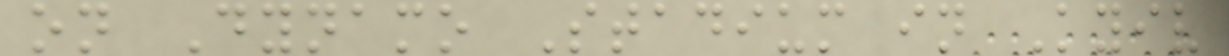on Dynamo Stadium in Kyiv
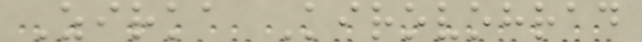Zirka Kirovohrad
